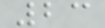23
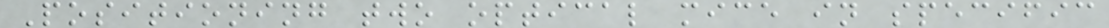Positioning two optical mice in specific
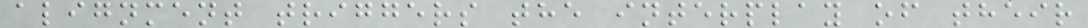alignment triggers the interplay of their
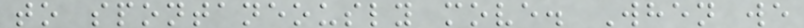to spontaneously move. When we
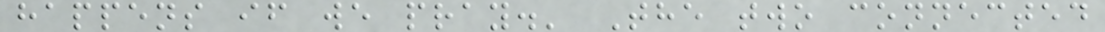happens if we pray.' The two connected
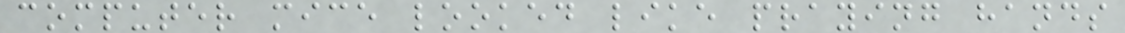computer mice looked like praying hands
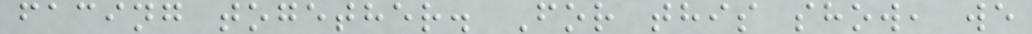facing together. For this show, we
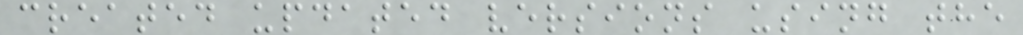created updated versions using the
